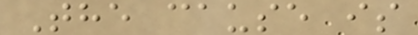The cause is
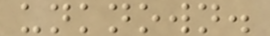unknown.
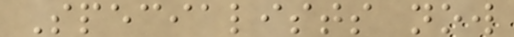Specialists now
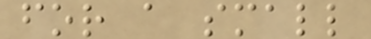for a small
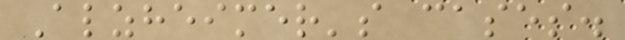Alzheimer's cases.
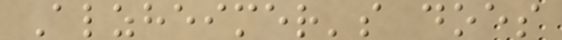Alzheimer's does
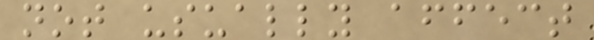not usually affect
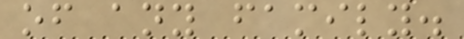of any family.
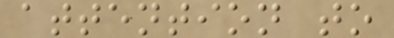attention to
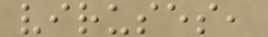viruses,
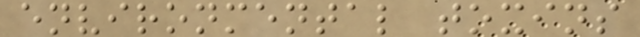environmental toxins
